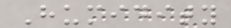Humidity
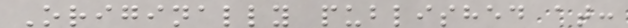Originally published at:
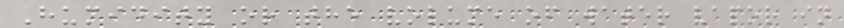Humidity or the volume of water vapor in
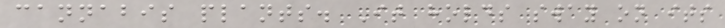cannabis plants. It holds sway on its
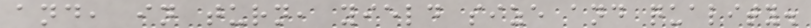and, in turn, yield size and quality.
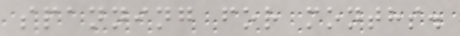spanning for months.
